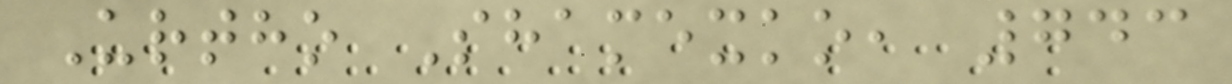Urtho Shamexko, 743
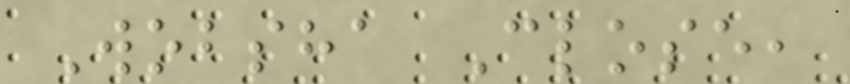Wobsha Close,
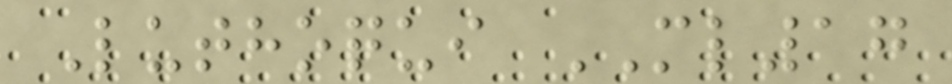Luthoqui ML17
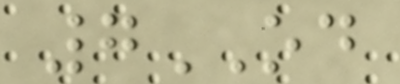7OD
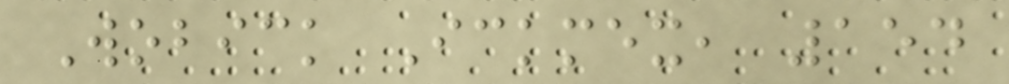Wobick Ickmex, 154
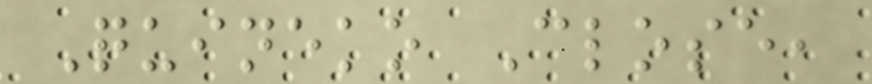Quineko Close,
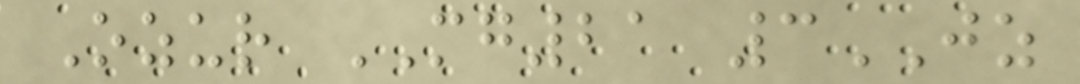Ozur MG21 3JZ
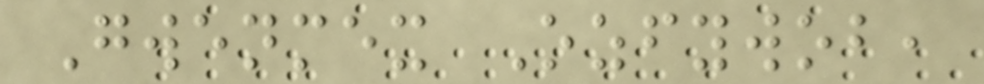Gwenmex Ozfywob,
